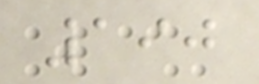190
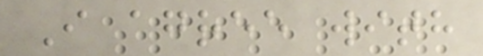I agree with
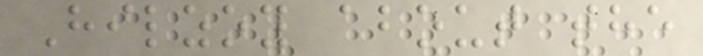Hilzoy about the
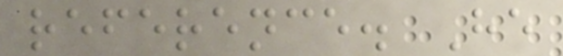reference. He
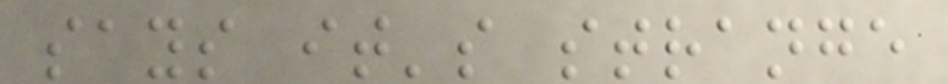says it's strange
